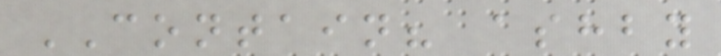CONTAIN? ashby
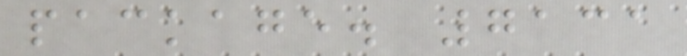package. 7131
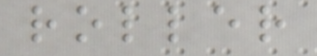roller
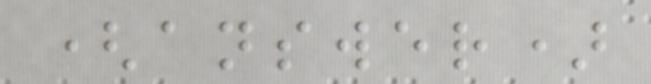(answer)
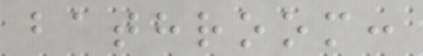bathroom:
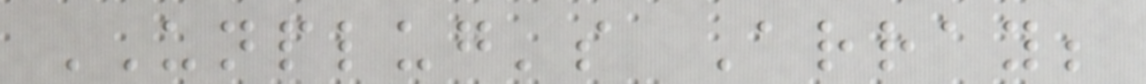UNPLUG's Array;
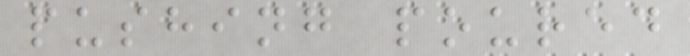pushing poured
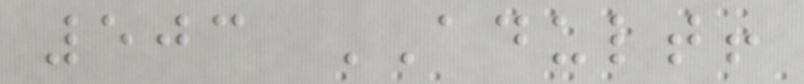503 ADULT!
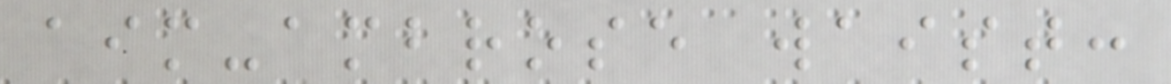aim-ambrose waist:
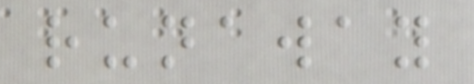runaway
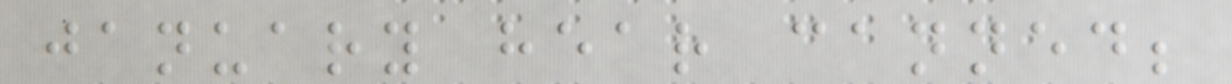january hear canned;
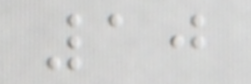10
